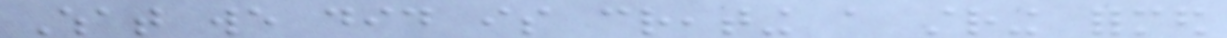What we did is creating a string formed
